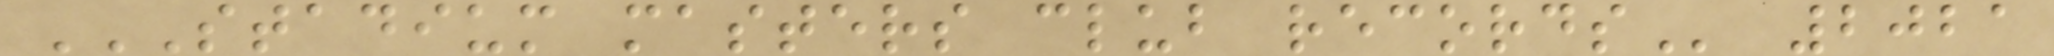STADIUM MASTERS CLUB RECORDS 2021
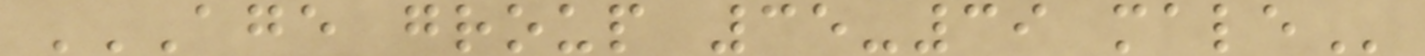AGE GROUP 35-39 MALE
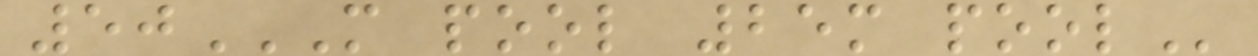50M POOL 25M POOL
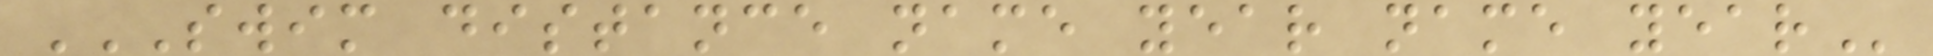SWIM DISTANCE NAME YEAR NAME YEAR
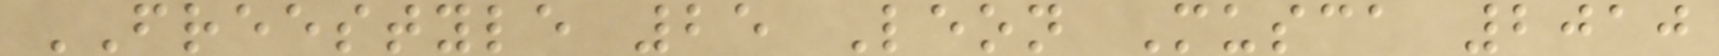FREESTYLE 25 Leon Musca 2010
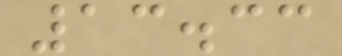13.33
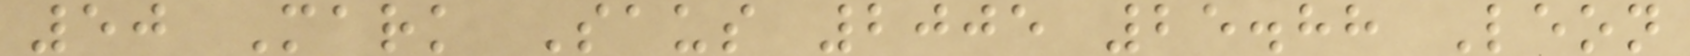50 Mark Saus 2005 25.88 Leon
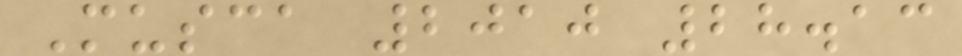Musca 2010 28.13
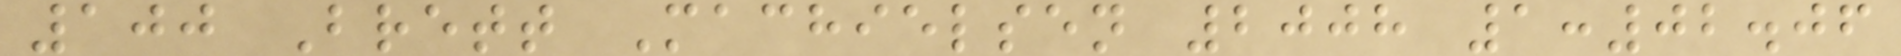100 Brett Machielsen 2008 1:02.06
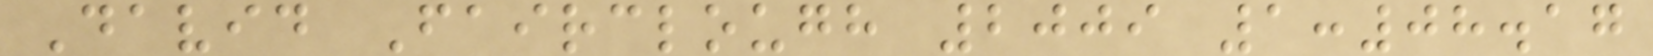David Fairclough 2009 1:08.17
